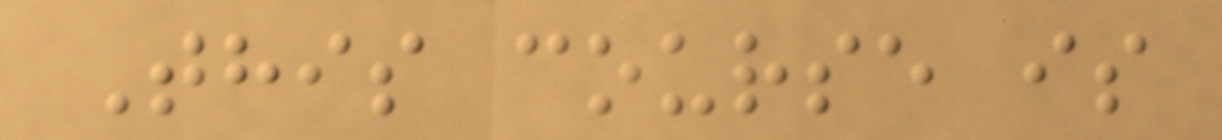This course is
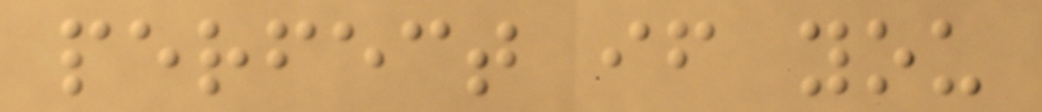perfect if you
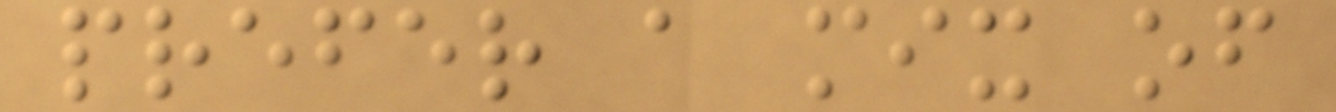prefer a mix of
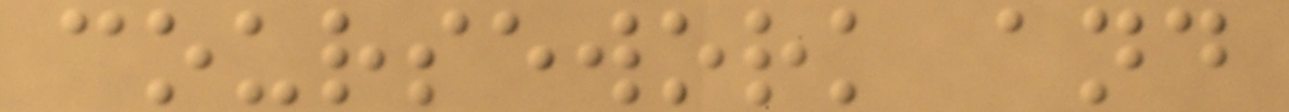coursework and
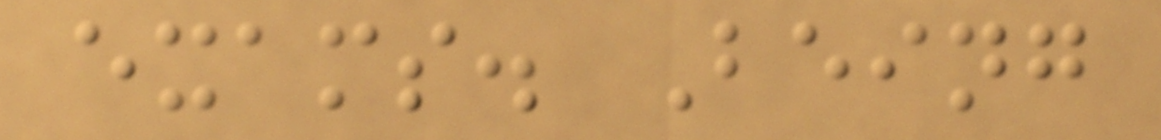exams. Being
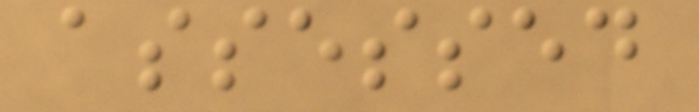assessed
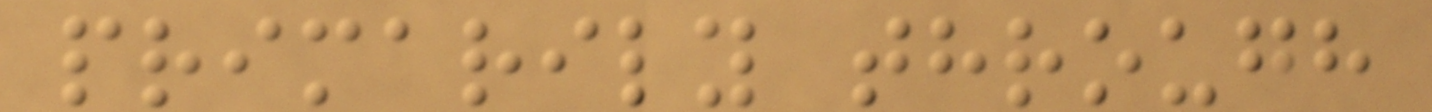primarily through
